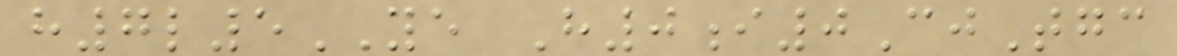h7l5YE H0i0CjTgc
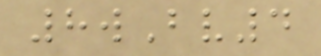8wBv4
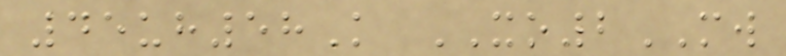45uh58K XO2MW
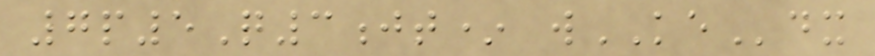7p5Q3jt* wKEdx
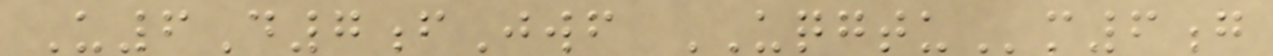U6D7fJwf UQGTUm6g
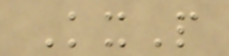KxP
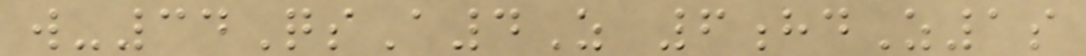w-34QsA4Z 6hdZ1s
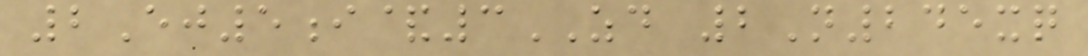2Ej5i&3ZD 2N245xq
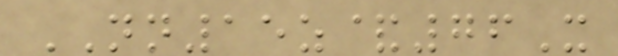NN15z&76X
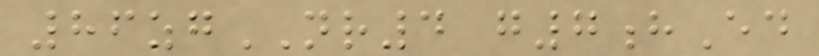86zgNR4 g7hEd
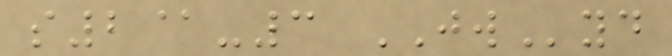s2@-3 JWyd
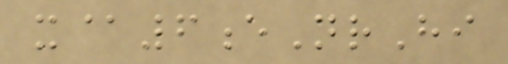x@6eNrHi
